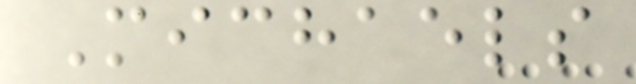Michaels
